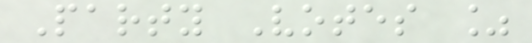Party Votes %
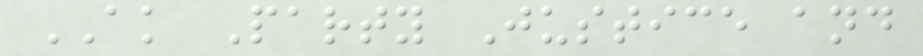AK Party Justice and
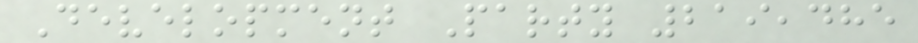Development Party 219,485
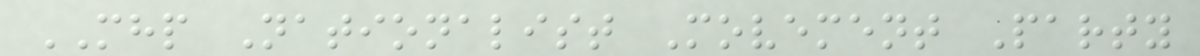MHP Nationalist Movement Party
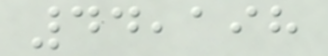44,198
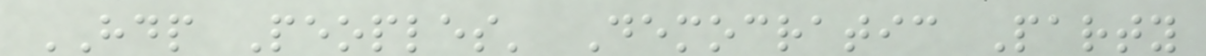HDP Peoples' Democratic Party
